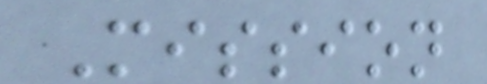Mission
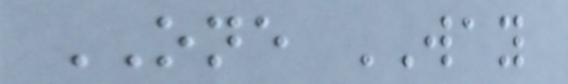ONE WAY
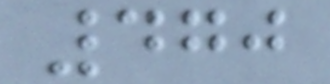470
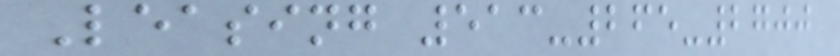Leasing 513-265-2700
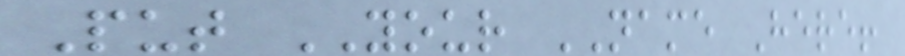Put YOUR NAME Here!
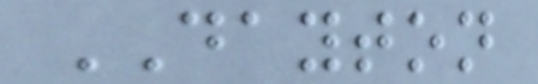DAYTON
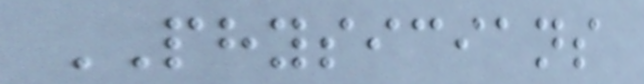PHYSICIANS
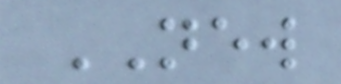NEW
